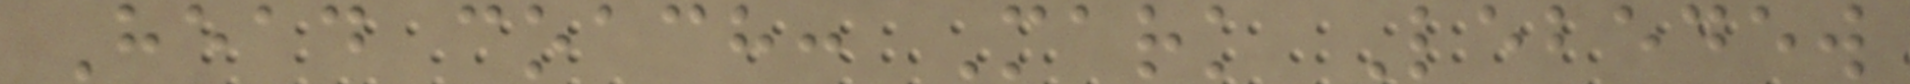Head coach: Mark Lebedew
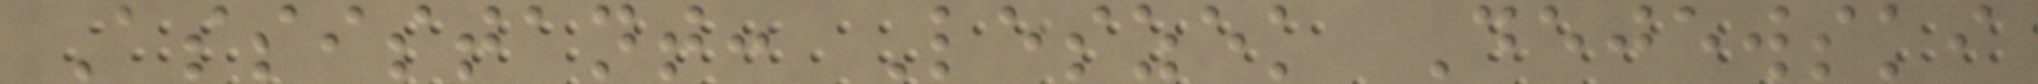Assistant: Leszek Dejewski
